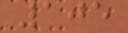105
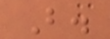B.
